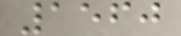1560
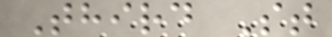Third St
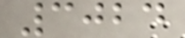3024
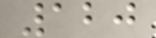120
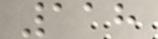118
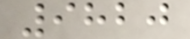9820
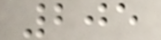205
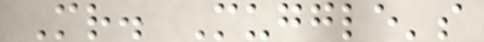Mr. Muggle's
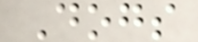Dogs
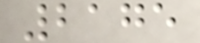2175
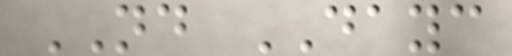ND DAYC
